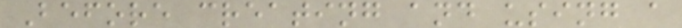Before creating and using a
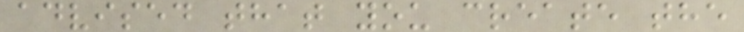advised that you create the
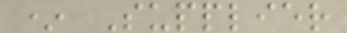* Supplier
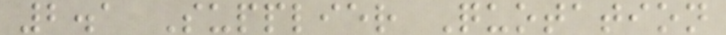2.1 Supplier Quotation
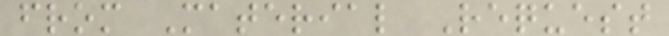from Material Request
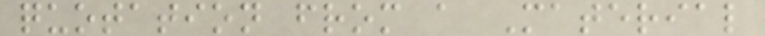quotation from a Material
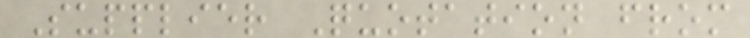Supplier Quotation from
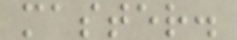master.
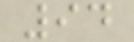94
